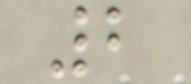2
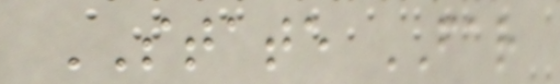STATE FAR
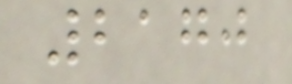2170
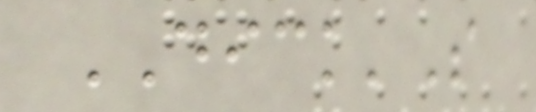DICK'S
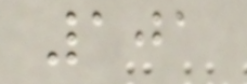101
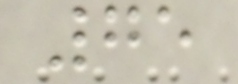75
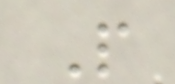P
